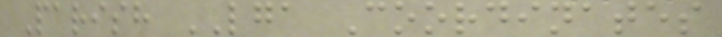Parish LGA Coordinates
